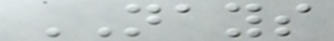NAYS
